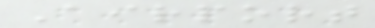Airport
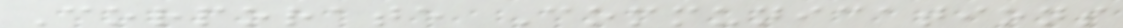Corporate Communications
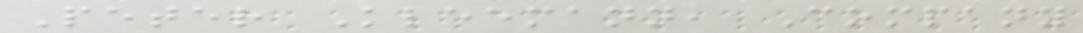Peter Kleemann, Company
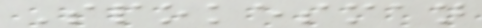Spokesman
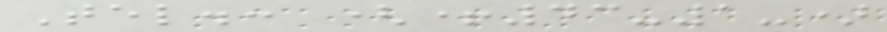Tel.: (+43-1-)
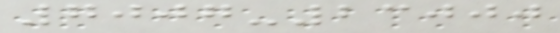7007-23000
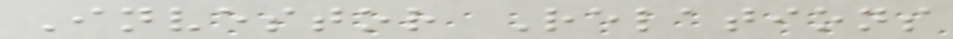Investor Relations
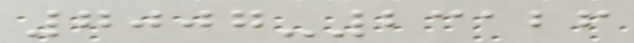7007-23126
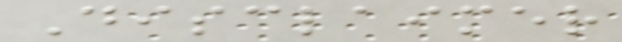Disclaimer
